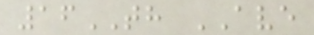16TH AVE
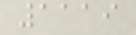1119
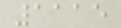1115
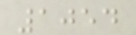1054
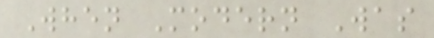When Modern Was
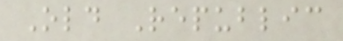Old Republic
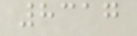8317
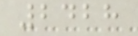2428
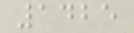1425
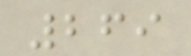269
